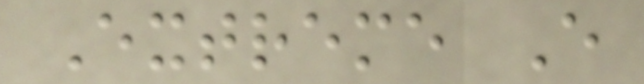Extreme E
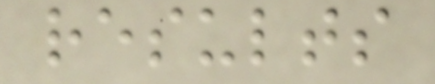results
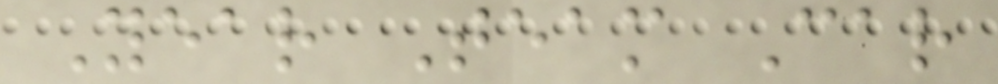Year Team Car
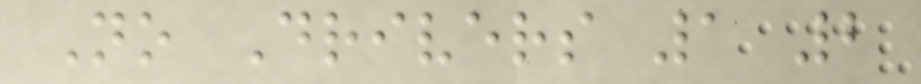No Drivers 1 2
